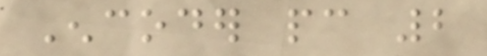Encoder pc 2
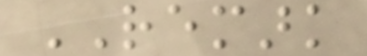REMARK
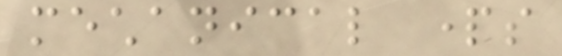mechanical parts
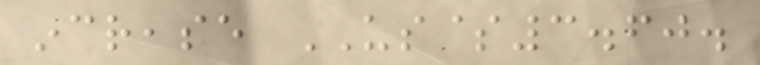increase US$3.60.
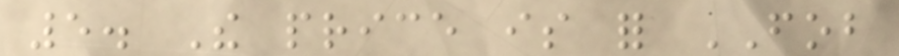5. The price is for FOB
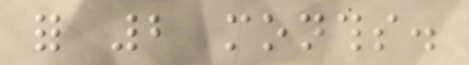for 2 months.
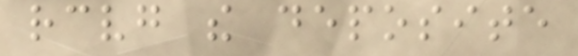receiving the deposite
